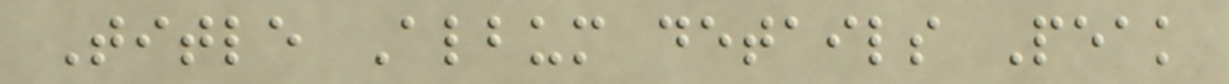Title Album details Peak
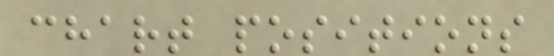chart positions
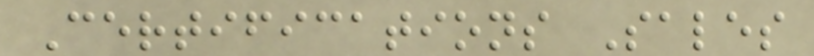Certifications Sales
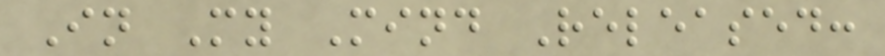In My Mind Released:
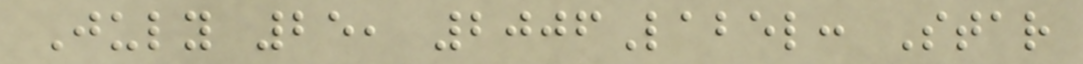July 25, 2006Label: Star
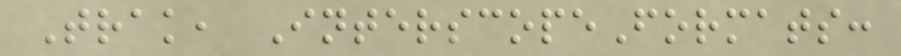Trak, InterscopeFormats:
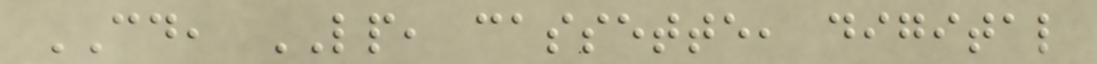CD, LP, cassette, digital
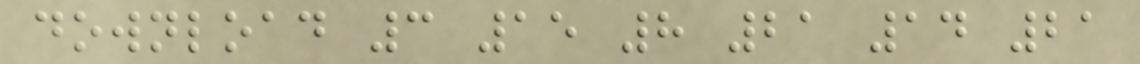download 3 15 8 21 14 21
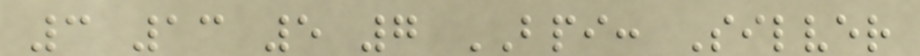3 13 5 7 BPI: Silver
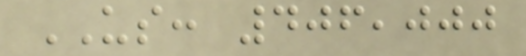US: 406,000
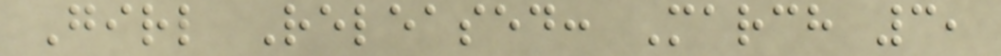Girl Released: March 3,
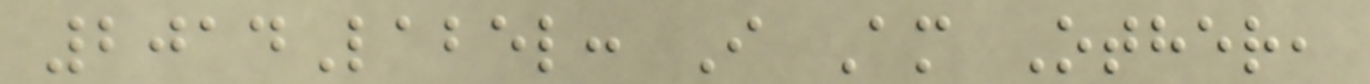2014Label: I Am Other,
